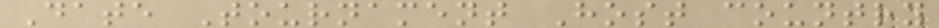Date Tournament Host country
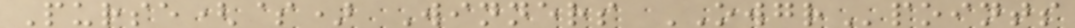Purse($) Winners OWGRpoints
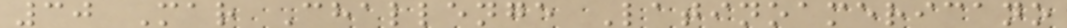30 Mar Challenge Latinoamericano
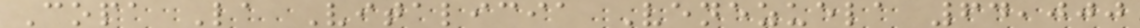Copa La Vitalicia Venezuela 64,000
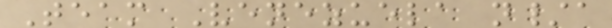Team Venezuela n/a
